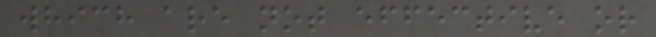which are not effective or
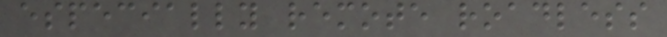especially remote roadless
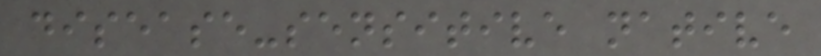disease-sensitive native
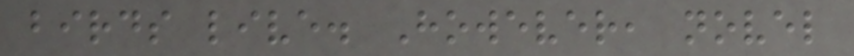birds live. However, novel
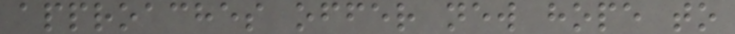approaches offer new hope to
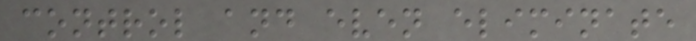control and even eliminate
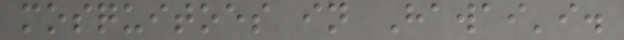mosquitoes in Hawai'i.
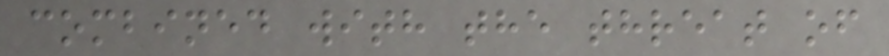combined with the threat of
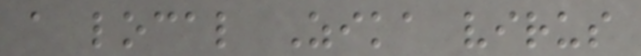a local Zika virus
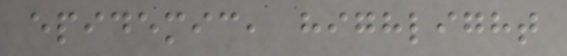epidemic, highlight
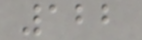122
